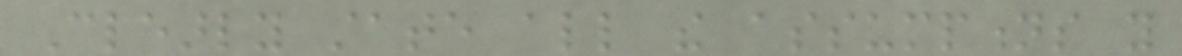Clearly state all the assumptions you
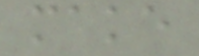make
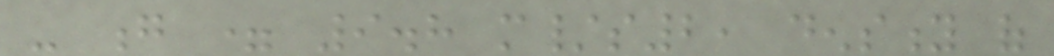- g = 9.8 m/s2, density of
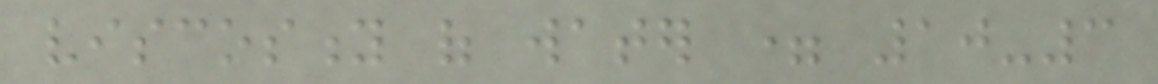viscosity of water = 10-3
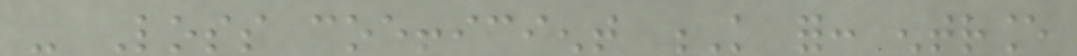- Loss coefficient K for: entrance
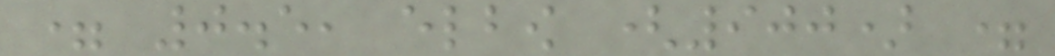= 0.5, elbow (900) =
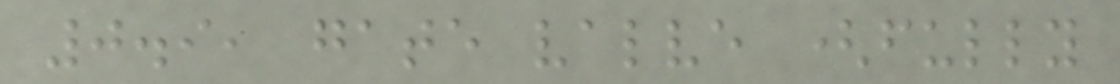0.9, gate valve (fully
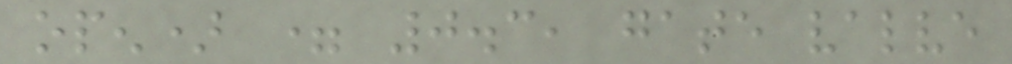open) = 0.3, gate valve
